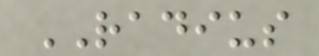RADIUS
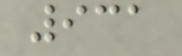931
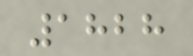1828
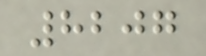8207
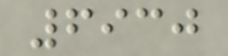6930
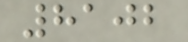8102
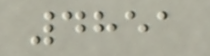4851
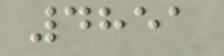4851
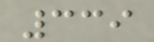339
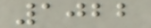1022
